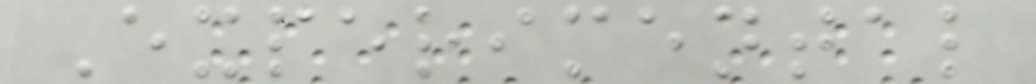Experimental
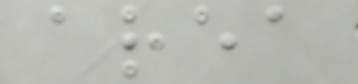area
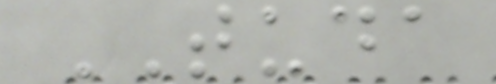TUDA
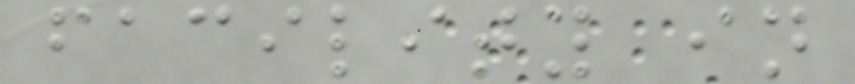facility in
